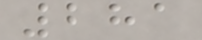281
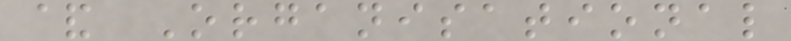& Organisational
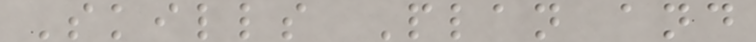Skills Plan and
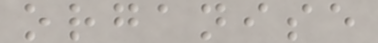organise
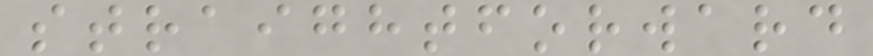straightforward
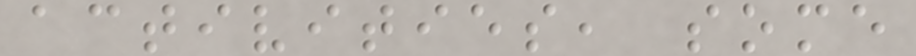activities, some
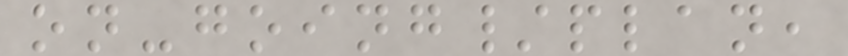on-going/plan,
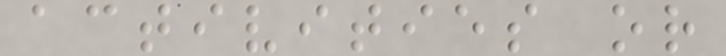activities or
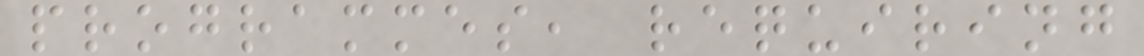programmes, requiring
